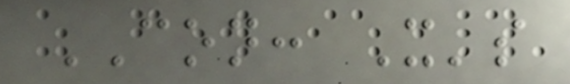CON: It's
